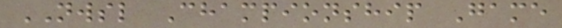NWSL Championship Game
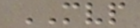MVP
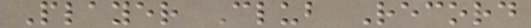Player Club Record
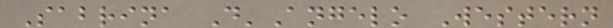Sabrina D'Angelo Western
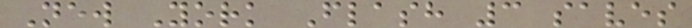New York Flash 3 saves
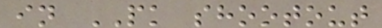in PK shootout
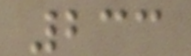233
